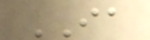IA
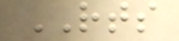RTS
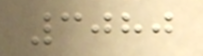3080
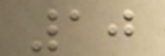10
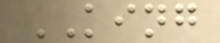KING
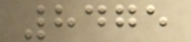8475
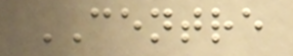CENTRE
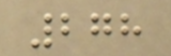278
